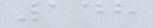148
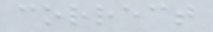correct
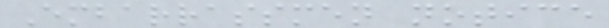Embarrassmen notice
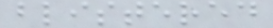blistered
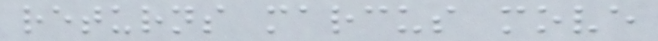returns marcus move
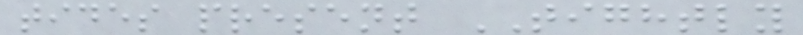tides present TIGHTLY
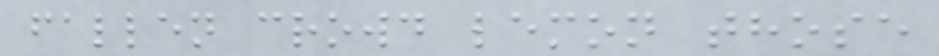fallen crowd lemon those
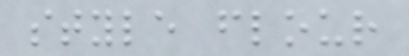style flour
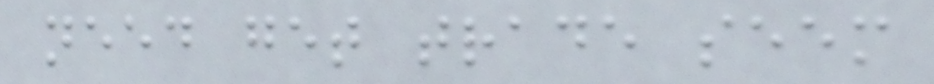need get trade seem
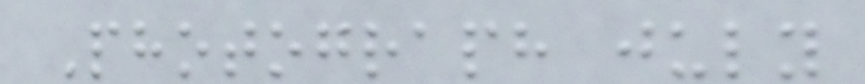Photograph july
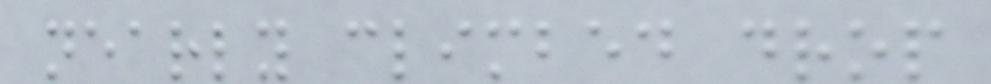nearly climbed drop
